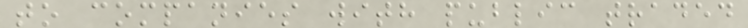to companies with public traded
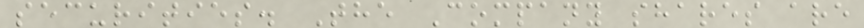securities. The Company shares are
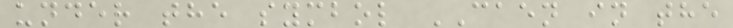under the symbol CAEN in the
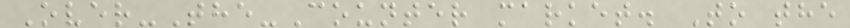Over-The-Counter market. To the
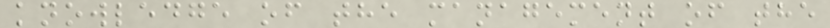knowledge of the management of the
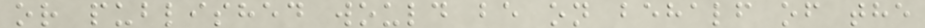or published would be on behalf of the
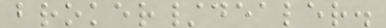broker/dealer.
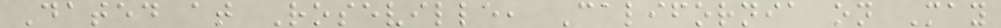Dated at Roseville, California on May
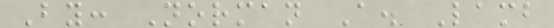By: Norman A. Lamb
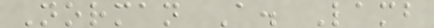Norman A. Lamb
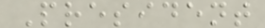President
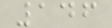146
